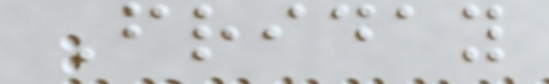Friday
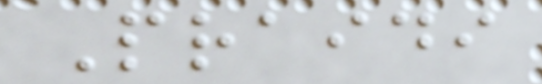Praidi
